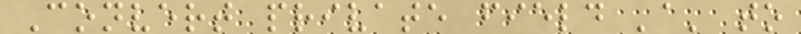Convert private field 'a' to
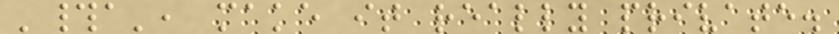'#a', make it really private.
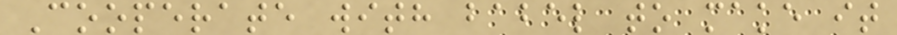Cooperate with babel to make it
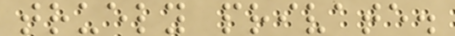truely private.
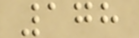178
